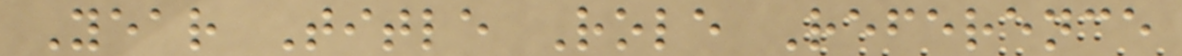Year Title Role Reference
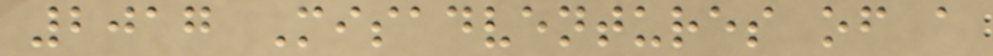2017 Misadventures of a
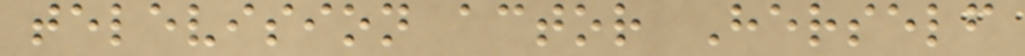television actor Herself
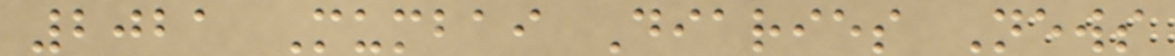2021 Mumbai Diaries News
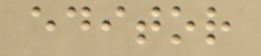editor
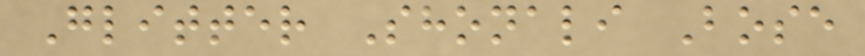Glitter Shonali Bose
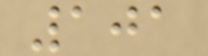101
